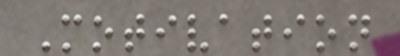Motivation
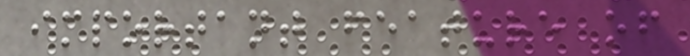important feature of
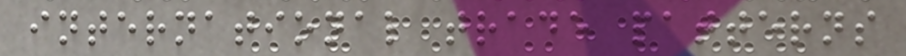international trade patterns
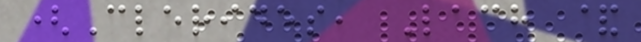(Clerides, Lach &
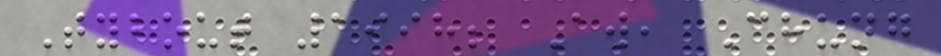Tybout 1998; Aw, Chung
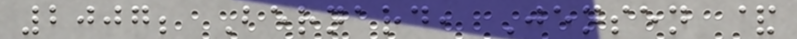2007; Bernard, Jensen &
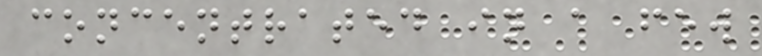concentrated in a few
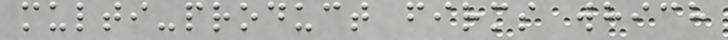multi-product firms which
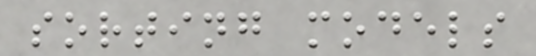sorting models
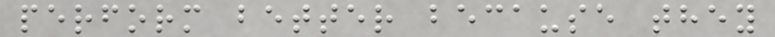perform better because they
